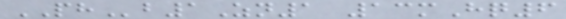PHb1Zn1 13mHq6
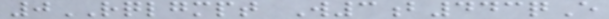0RQLGMPT W3b443qE
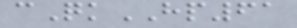cQkHP61
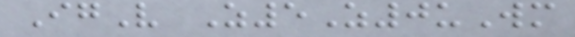IgV Z5Z0uWm
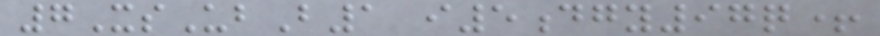7XsUbB1 i5dgy97q+
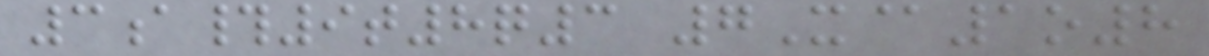3a#9t8q3 7X@1o8
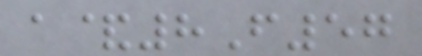a&8F57
